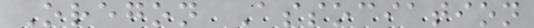Oregon Association
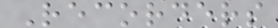Recorders
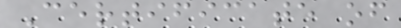Certificate of
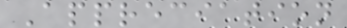Appreciation
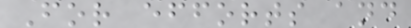For efforts and
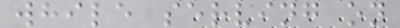while serving on
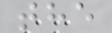the
